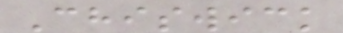Chiswick
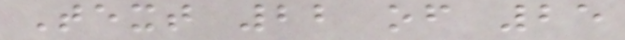Text 22 of 25
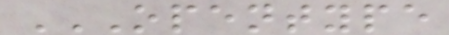OPENTYPE
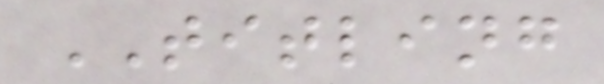TITLING
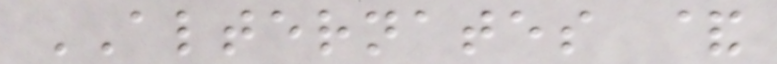ALTERNATES &
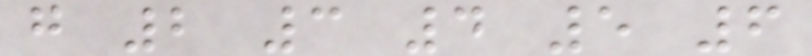g 2 3 4 5 6
